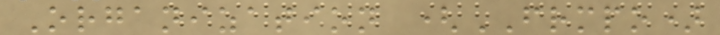Organization (FRMPO)
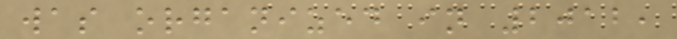was organized in 2012,
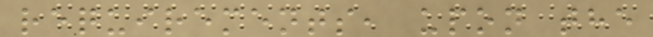requirements, upon the
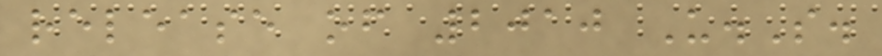release of 2010 U.S.
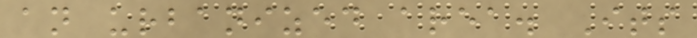an urbanized area. Its
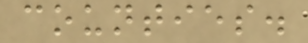counties.
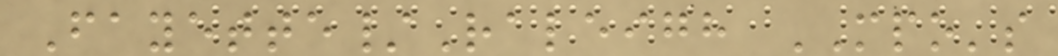Fayette/Raleigh MPO's
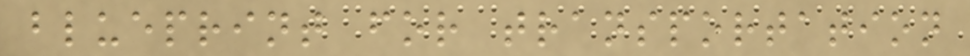blueprint for transportation
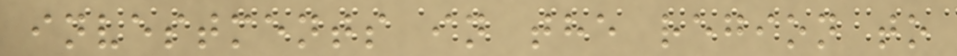investments in the region to
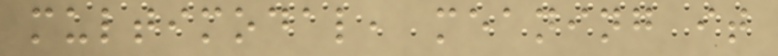multimodal, meaning it
